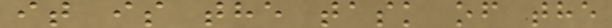it is the task of the
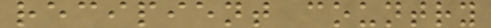recipient country
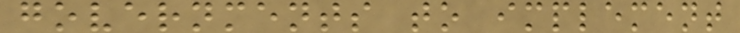governments to implement
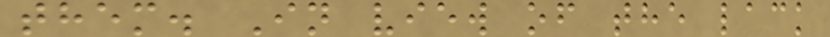them. In view of the lack
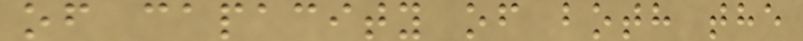of capacity of both the
